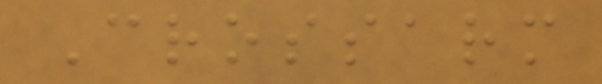Crossarm
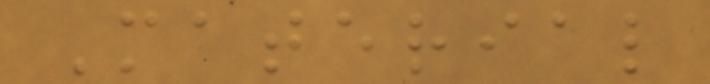Material
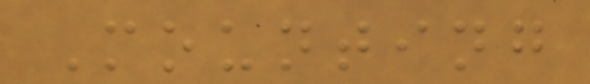Mounting
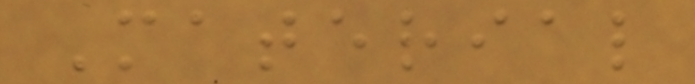Material
